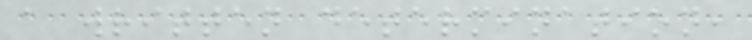a written determination,
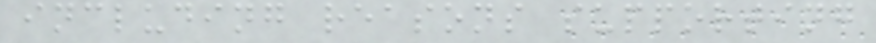including reasons supporting
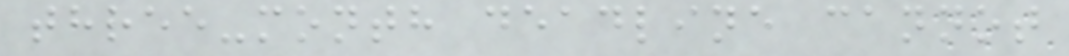three-month deadline cannot
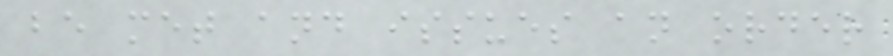be met and issues an order
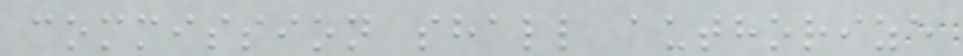commission shall authorize
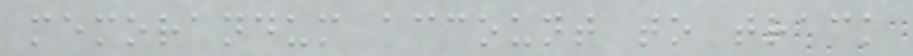memorandum account to track
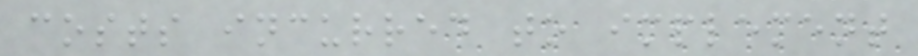costs incurred to implement
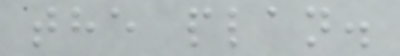the plan.
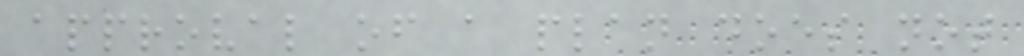approval of a plan does not
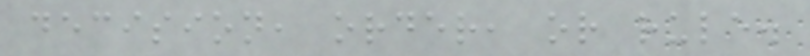decision, order, or rule.
